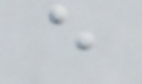e
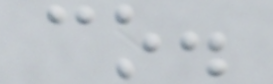co.
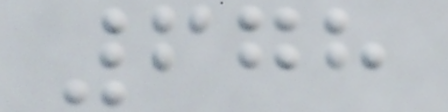678
